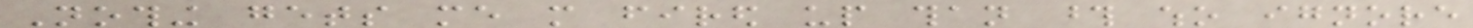Nothing gets me more fired up than those who ignore
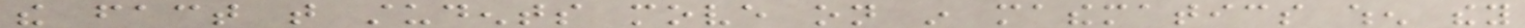the fact that students move on in mathematics when they
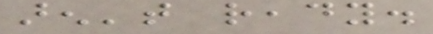aren't ready.
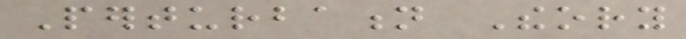Perturbation Theory
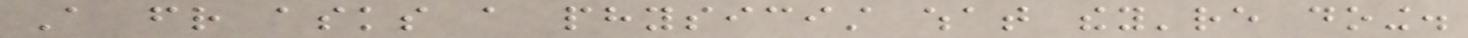A friend asks a physicist what they're doing.
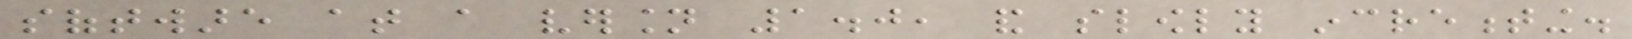software at a version 1.0, and slowly incrementing.
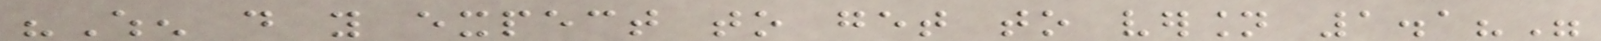"When do you expect to get to version 1.1?"
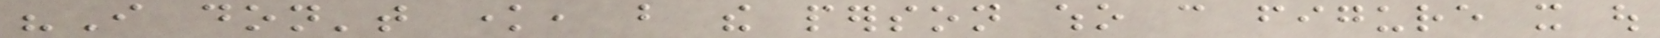"I don't know, but the person who can figure it out
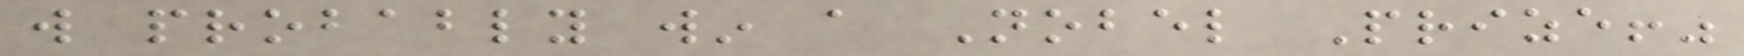will probably win a Nobel Prize!"
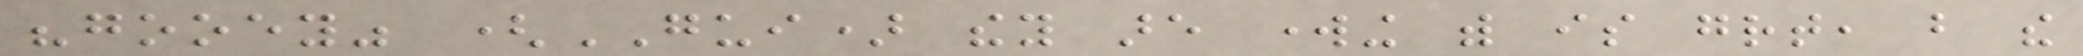"gooey" (GUI) they are working with is great, but the
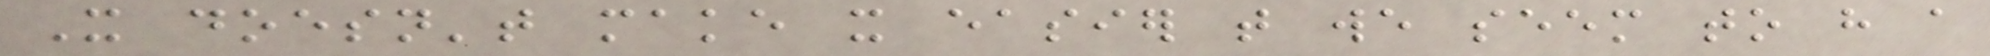It doesn't make it easier that we seem to have a
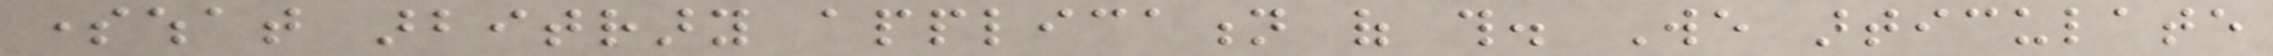somewhat arbitrary application of this. We articulate
